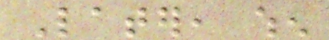Later, when
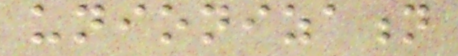unionization
